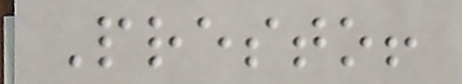Presto!
